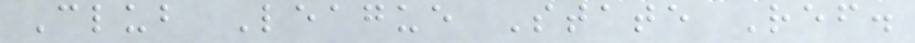Club League State Ref.
